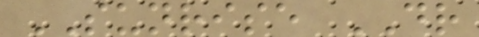SUNRISE DR
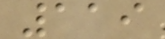119
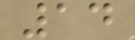14
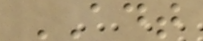ADT
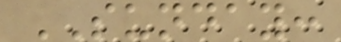SUNDAY:
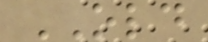OLD
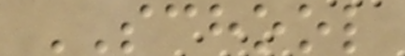SCHOOL
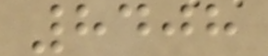8408
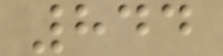844
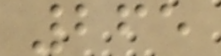265
